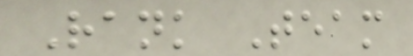Rank Team
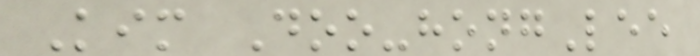Kim Doo-hongLee
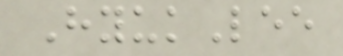HyukLee
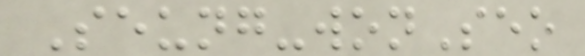Seung-wonSeo
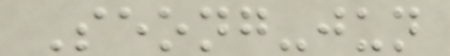Seong-jun
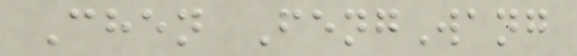Chen FengWang
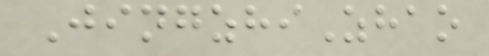JingzhiZhao
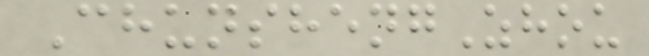ChunshengZhou
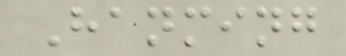Hanming
